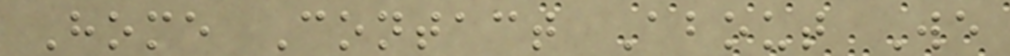Home Contact About We
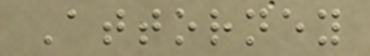Attorney
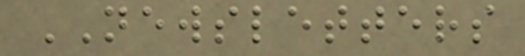NEWSLETTERS
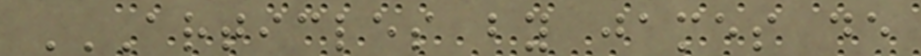ARTICLES BY JAMES DE
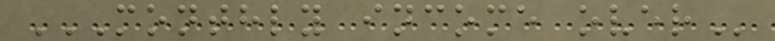MONTHLY INCOME OVER
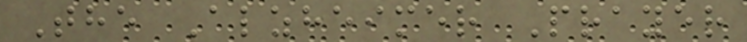The Alzheimer Prayer
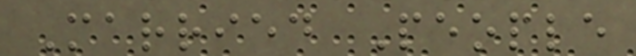Married People
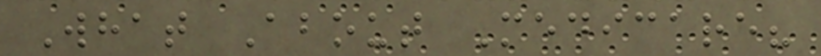What About Medicare?
